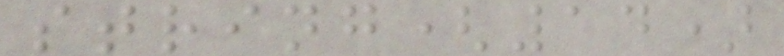string(14)
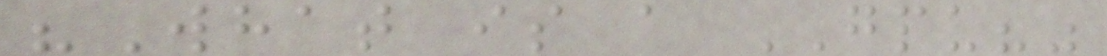"What is a GPU?"
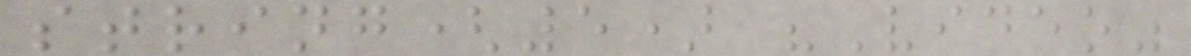string(5) "Video"
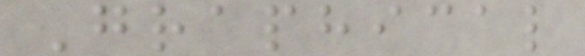Graphical
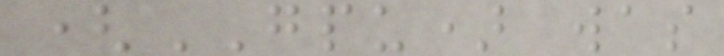(GPU) was
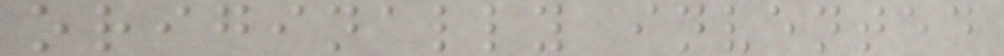originally invented
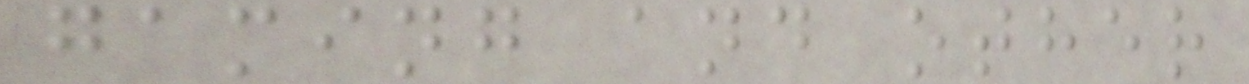gaming and other
